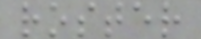roster
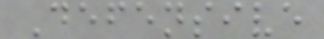Defensive
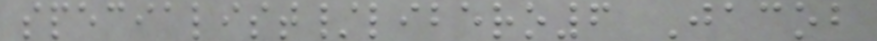specialist/libero6 Jacob
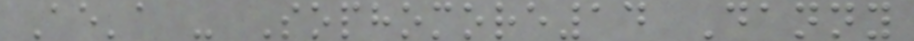Ae'a - Sophomore14 Danny
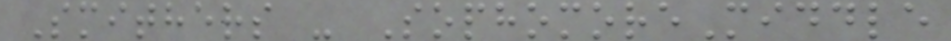Smithers - SophomoreMiddle
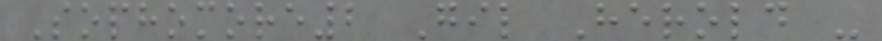Sophomore2 Gil Herold -
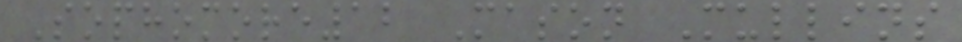Sophomore12 Mason Mullins
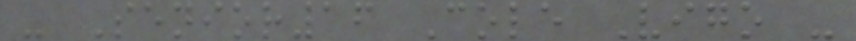- Senior16 Cole Vigo -
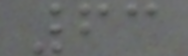63
